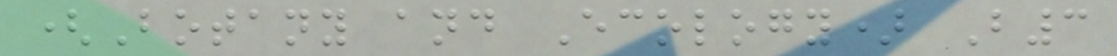(Botany and Ecology) B3
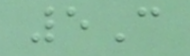5C
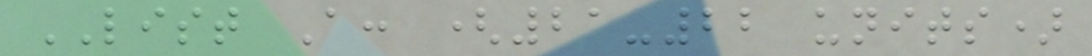LIST A: (21-22 units)
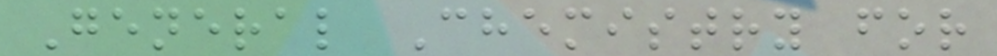General Chemistry for
